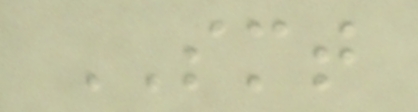SMT
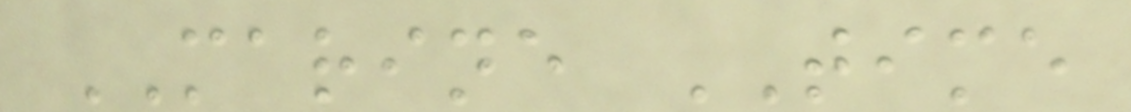MARINE TIME
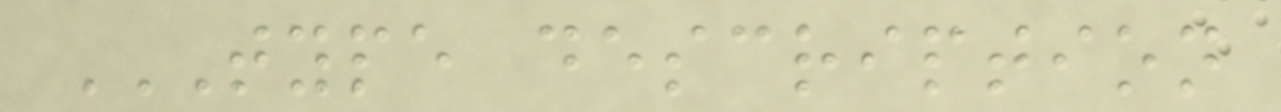TYPE DESCRIPTION
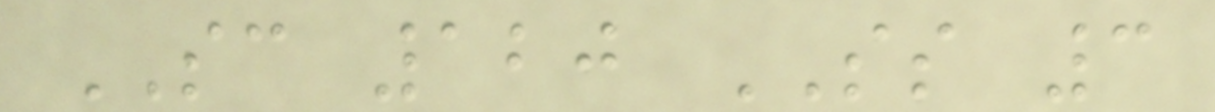SC 120 SS 3
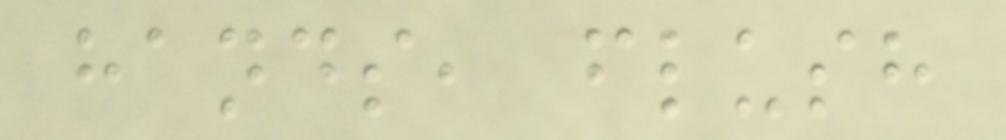hands, flush
